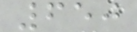650
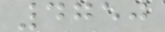4750
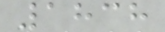1838
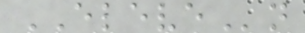ELEVEn
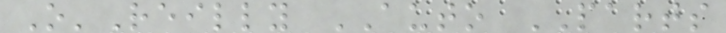O'Reilly AUTO PARTS
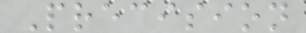Precision
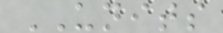UNITS
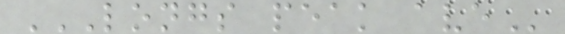LONGS PEAK AVE
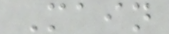Main
